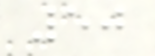50
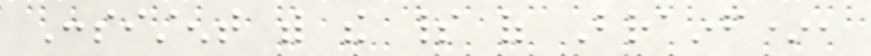Consistent with the spirit of Brainf*,
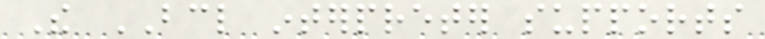The BCL interpreter supports
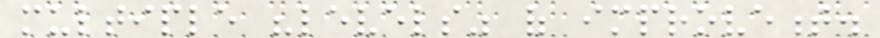multiple "levels" of improvement.
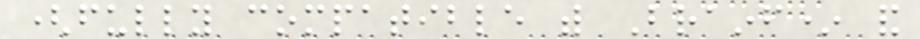(fully compatible with Brainf* and
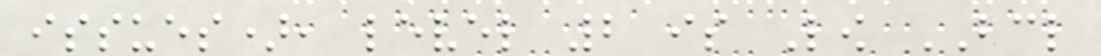issues), level 2 is Low BCL
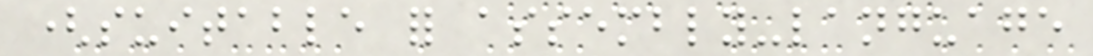(suitable for assembly-language
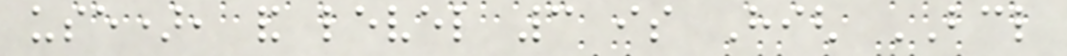use), and level 3 is High BCL
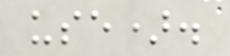use).
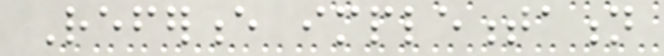Reference implementation
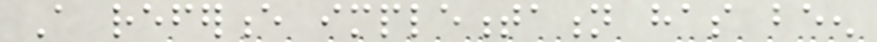A reference implementation has been
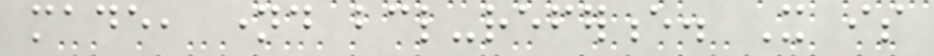made, named bcl-reference. It is
